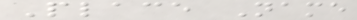Place Name
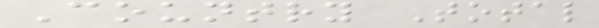Country Total
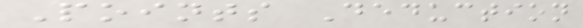Points Deduction
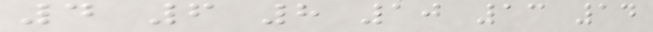4 6 8 10 13 14
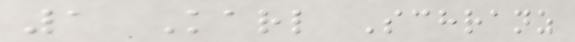1 Karl Schranz
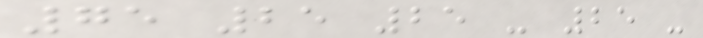75 25 25 - 25 -
